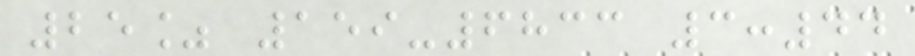25% 159-6833 3:44
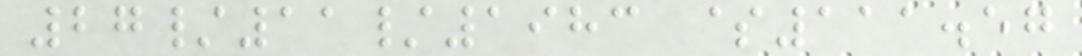27/11/1983 $111.57
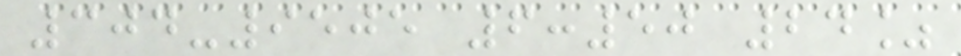304-9505 6:50 24%
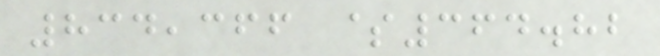834,366 $364.82
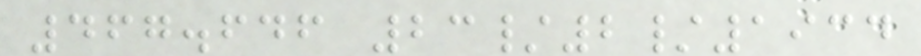467.646 23/2/1934
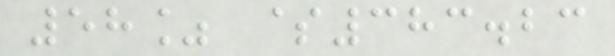58% $383.23
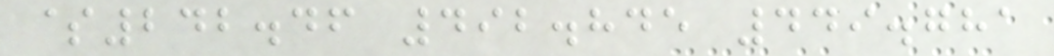$242.46 492.845 449.781
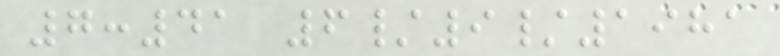7:41 6/9/1981
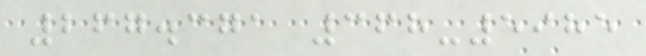267.371 368-5985
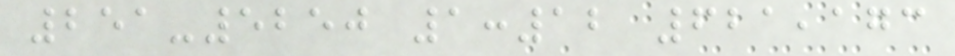251-5250 1:12 621,173
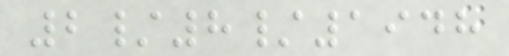2/8/1948
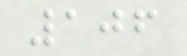106
